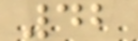42
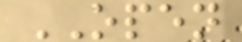OPEN
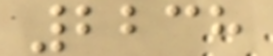2238
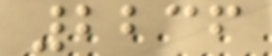2236
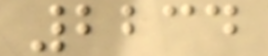2234
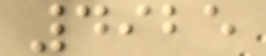4925
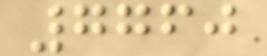7760
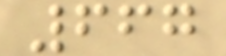667
